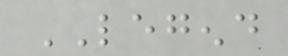LEGEND
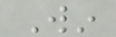Win
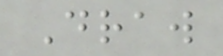Draw
